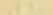2
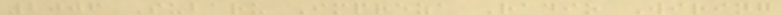2006 Subaru Impreza Radio Wiring
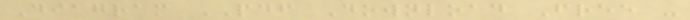Diagram PDF Download Free -
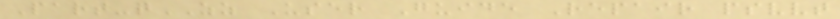Part-qZZ User Guide Repair psvvt
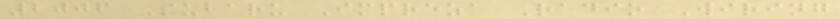2006 Subaru Impreza Radio Wiring
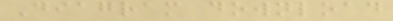Diagram download
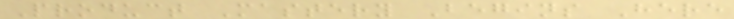Product Mastery Begins Here
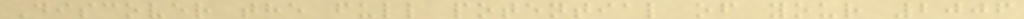Discover the full potential of your 2006
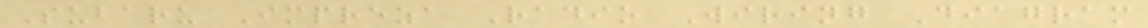Subaru Impreza Radio Wiring Diagram
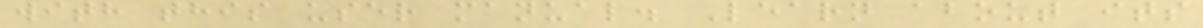with this user manual. Learn about its
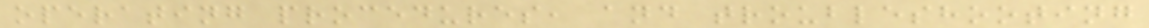operating procedures, and troubleshooting
